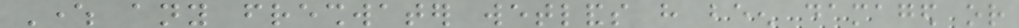Where any freshwater wetlands have been damaged or
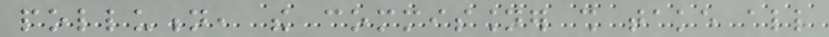pollution, the commissioner shall take all
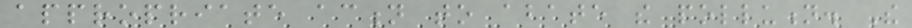appropriate action to abate the pollution. The
